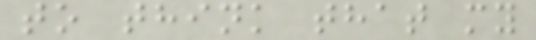to think that my
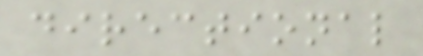directional
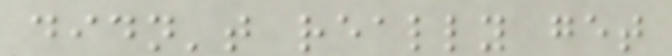didn't really get
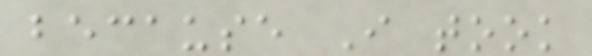because I took
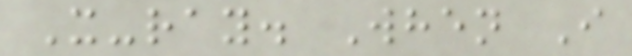X-ray. When I
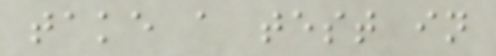take a test in
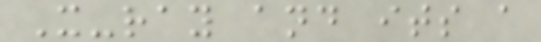X-ray and its a
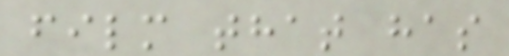film that has
